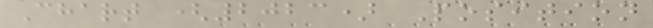Chart (2023) Position
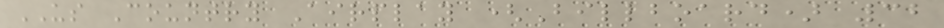US Country Airplay (Billboard) 32
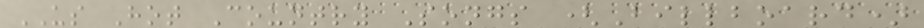US Hot Country Songs (Billboard)
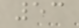53
